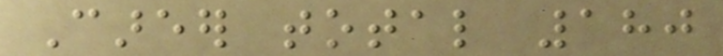Career total 180
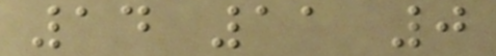14 11 0
